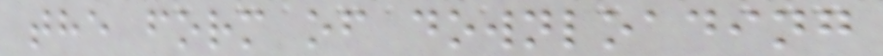the form of downloading
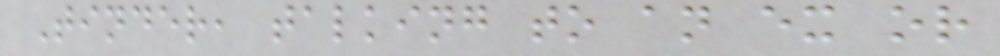Tinder, talking to an ex or
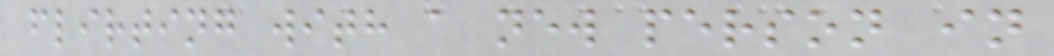flirting with a new person in
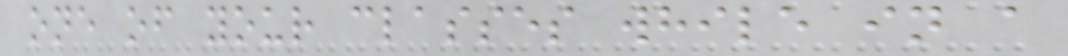one of your classes while in a
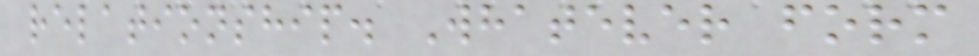relationship. Whatever form
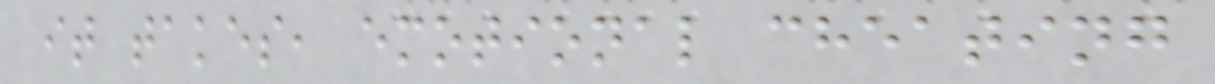it takes, emotional cheating
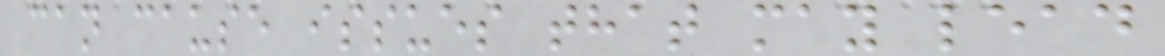can cause issues that may lead
